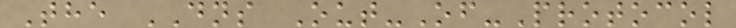The DNS Out-Of-Protocol
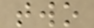two
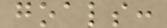goals:
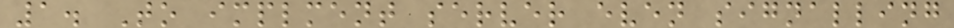1. To implment server even signalling
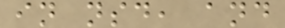in nsd, and
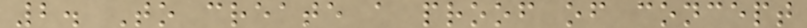2. To create a proof of concept
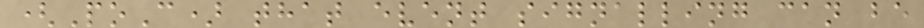(PoC) that event signalling can be
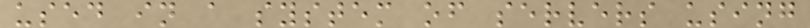used in a system of servers using
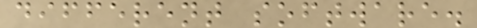different software.
